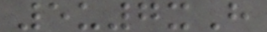5u7xH
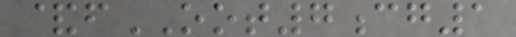&fOOT7cg1
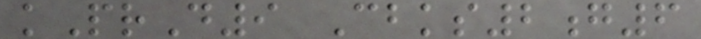kPrD9 Cbks2g6
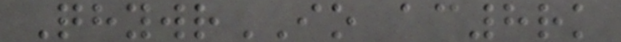QhywrIO ac8rk
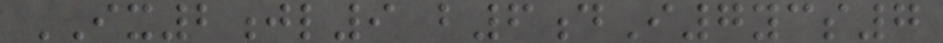IX2jl9 b6dI7ycs7
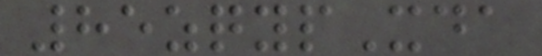85zqypXda
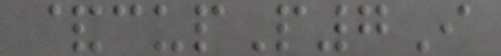&cupP7I
